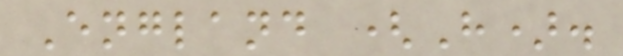England (H).
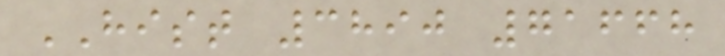HIST 3890 71668
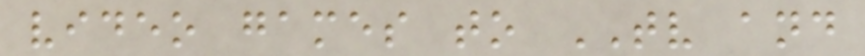video games to TV and
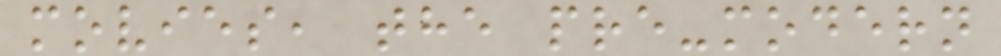movies, the pre-modern
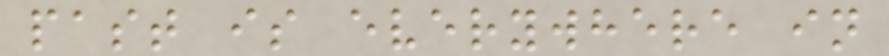past is everywhere in
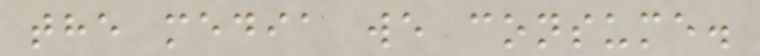the media we consume.
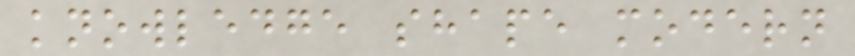knowledge shape modern
